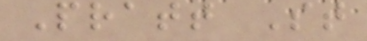Pratt St
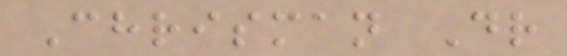Chrisman Dr
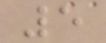5
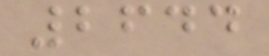2644
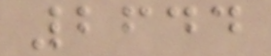2644
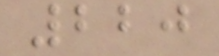220
